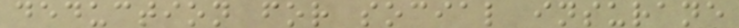deduction for social insurane
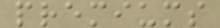premiums
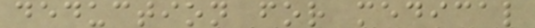deduction for medical
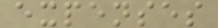expenses
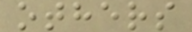others
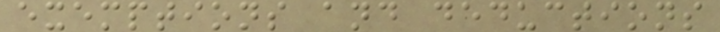exemptions and deductions
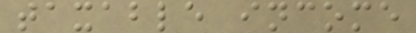taxable income
